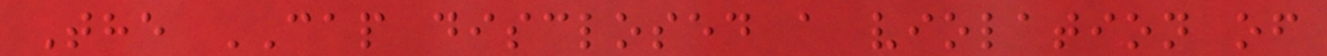The CAP disclosed a violation of
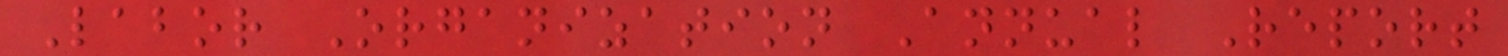Labor Organization Annual Report
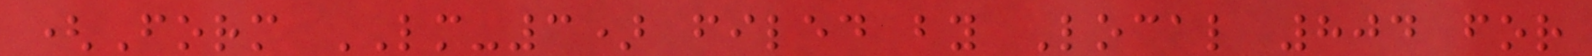(Form LM-3) filed by Local 804 for
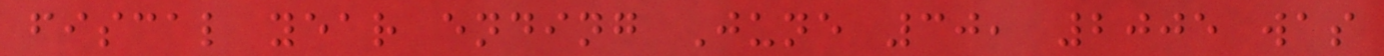fiscal year ending June 30, 2005 was
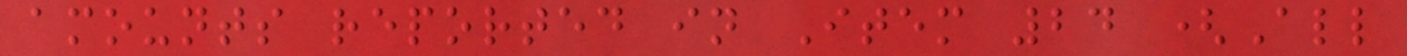amounts reported in Item 24 (All
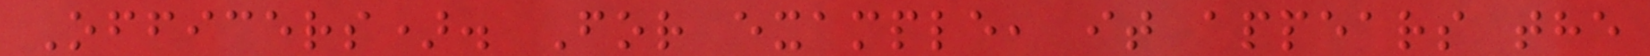Officers). For example, it appears the
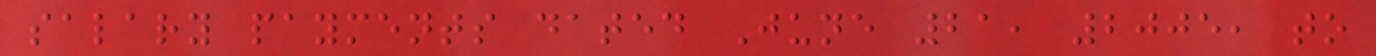salary payments dated June 21, 2005, to
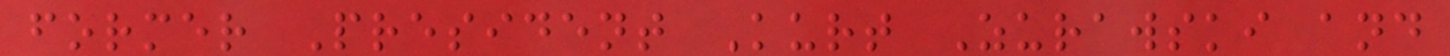former President Kurt Zurawski and
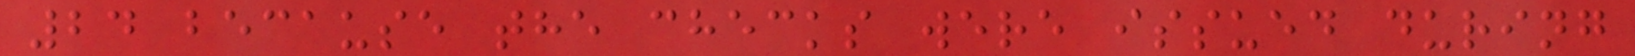24 because the checks were issued during
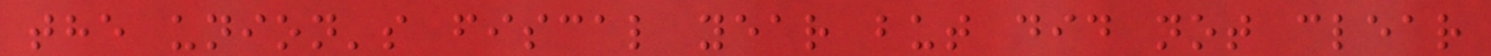the union's fiscal year but did not clear
